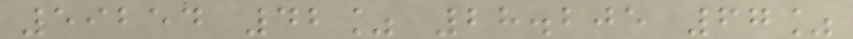59254 42% 28.205 67%
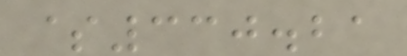$330.21
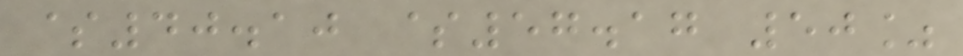$40.10 $57.17 50%
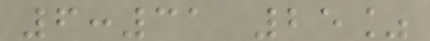6:31 25%
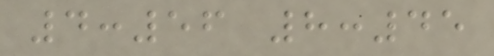4:56 8:45
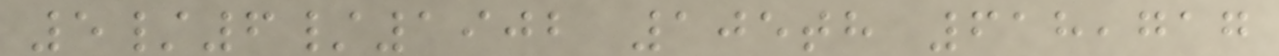5/6/1902 105th 618,717
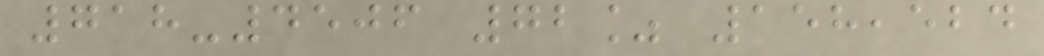718-4506 72% 158,524
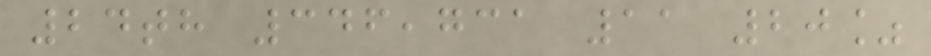24th 346,731 11 20%
